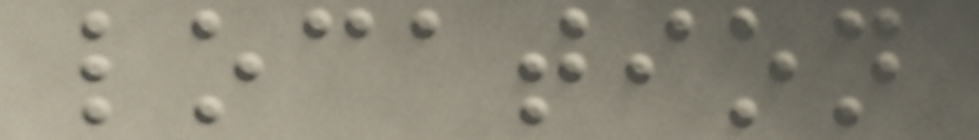location
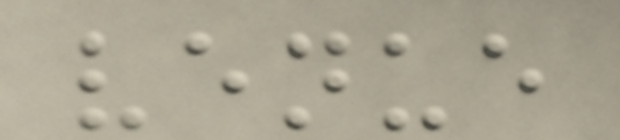venue
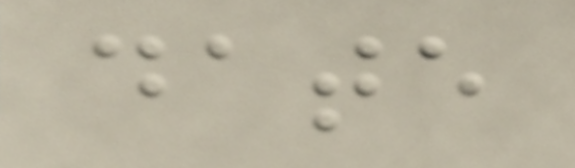date
